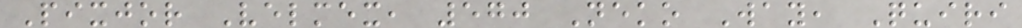Pixjor Velmex, 570 Neko Way, Quiri
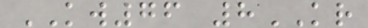KW76 8KR
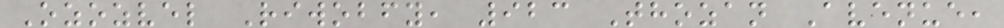Ozozvel Riwobfy, 923 Thozan Avenue,
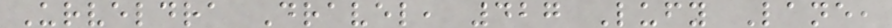Urveldra Dravel, 427 Lufy Lane,
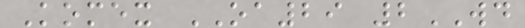Komex OA29 2WD
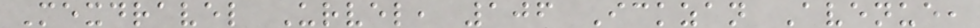Mexdravel Urvel, 106 Ickzan Avenue,
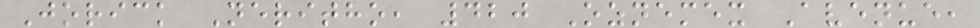Jorick Neritho, 420 Oznemex Avenue,
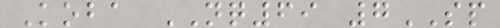Koba NQ69 7SP
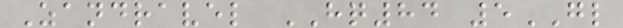Zandravel HQ84 5GL
